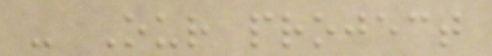- Our project
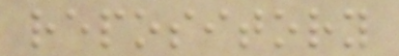repository
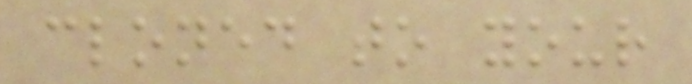cloned to your
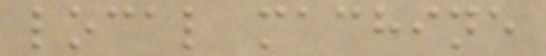local machine
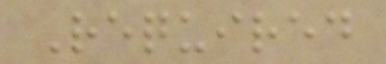Required
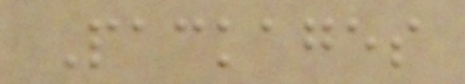Packages
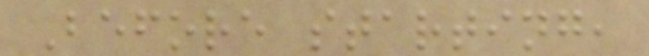Before starting,
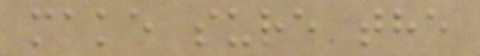make sure the
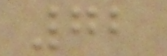72
